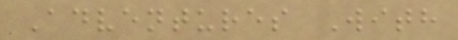Adventures With
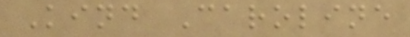Kind Caroline
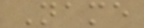Name
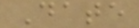Date
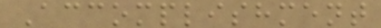Accomplishment
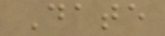Date
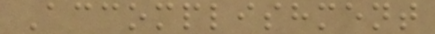Accomplishment
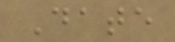Date
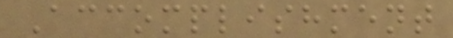Accomplishment
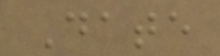Date
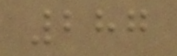287
